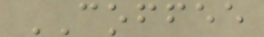COFFEE
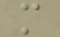m
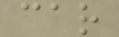car
